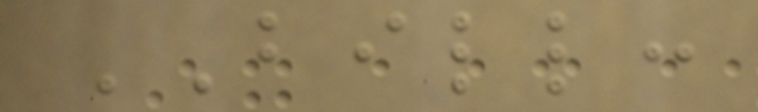BILL:
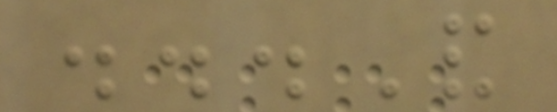...And
